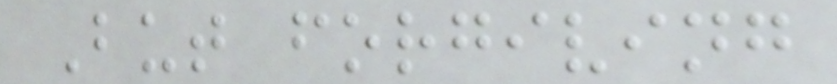But forgiving
